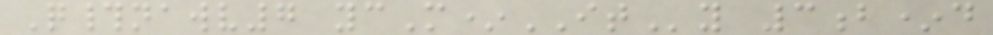Q#nawv7 ycM*ITy 3b*d
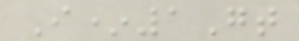I*1Gt
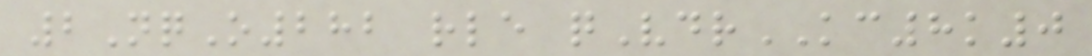2NqO282 rle qVdrKC8k0
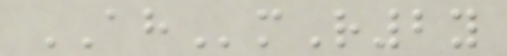AHmR2y
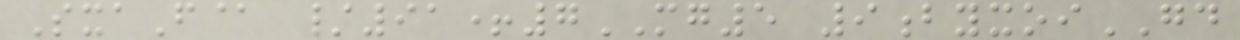SxaF@ /91+7MG5 9byxoiGD
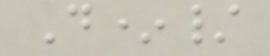D*/
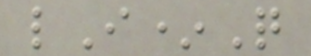lI*Q
